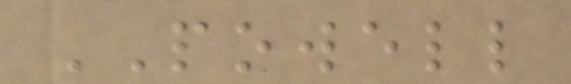POWELL
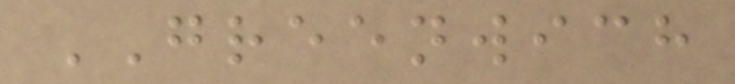GREENWICH
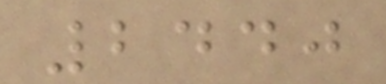2440
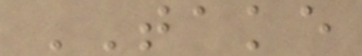TAKE
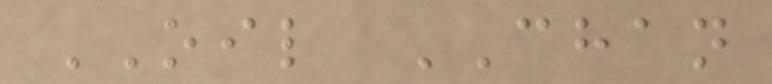OIL CHAN
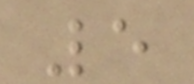5
